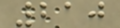210
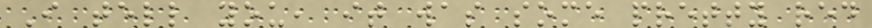I tell you, it was some pretty red
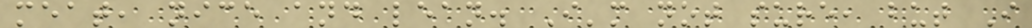meat, nice and lean. I'm not sure, but I
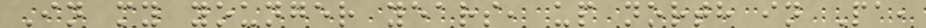In my younger years, up north in Pa,
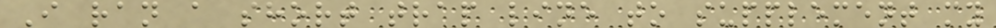I ran a short trap line to supplement my
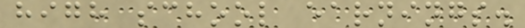high school earnings.
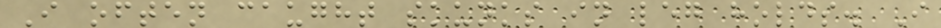I often caught skunks in leg holds. I
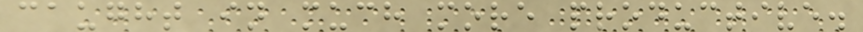caught in much more productive.
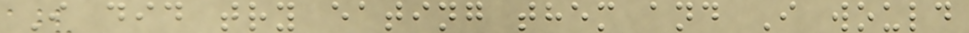I did try eating them and I would
